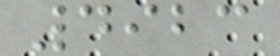4923
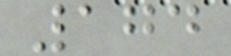174
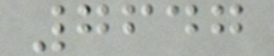7647
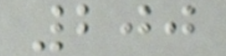200
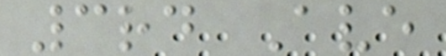3rd Ave
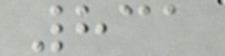831
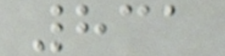831
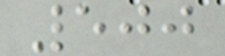500
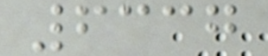6337
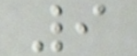9
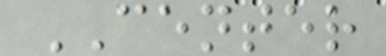CENTER
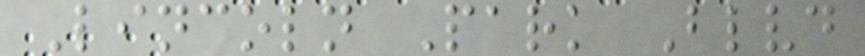Lincoln Park Blvd
